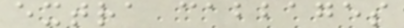extra cabbages
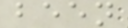been
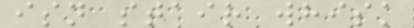isn stair whisk
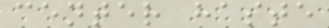center haste
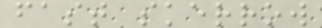fast skerrow
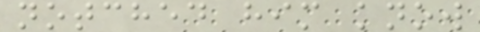notched him know
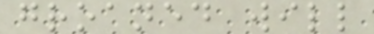groaned will
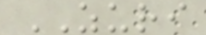ZURI
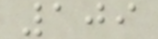109
